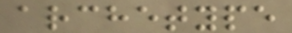archetype
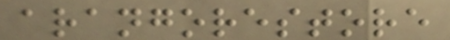arangorestore
